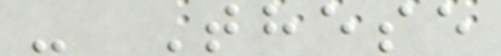- These
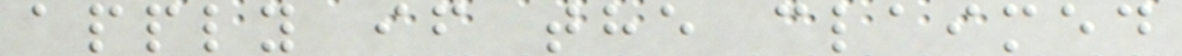apply if the claimed
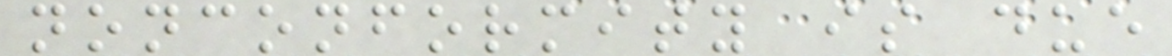nonconformity is due
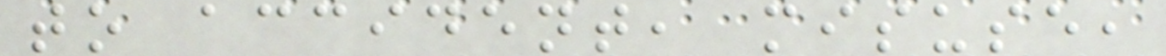to accident, misuse,
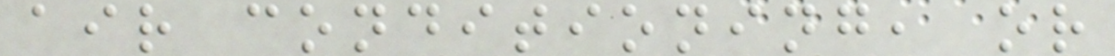air conditioning, or
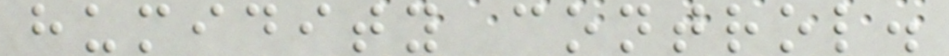humidity control.
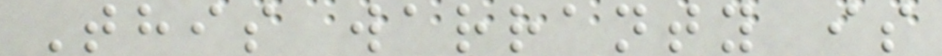This warranty is
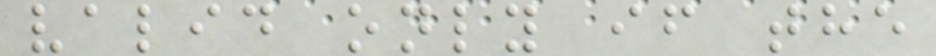valid only if the
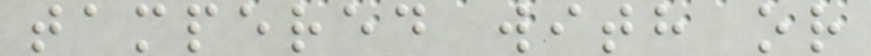tampered with or
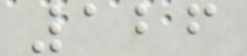126
